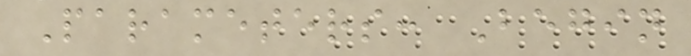Parameters: Begin
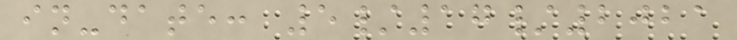in-date: 5/17/2021
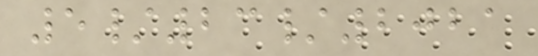5/23/2021
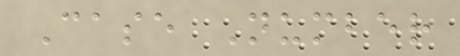Case Number
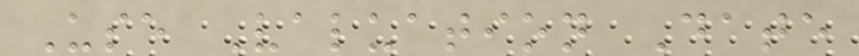Use Valuation Date
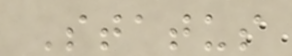Status
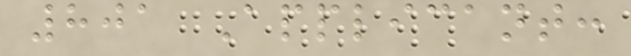801 Applicant:
